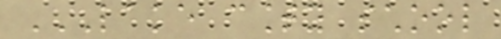LAKE COUNTY SCHOOL
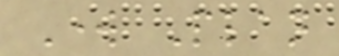Work Plan
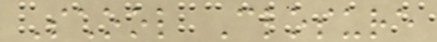School Closure
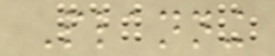Planning
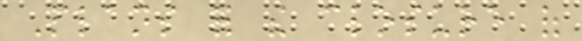Plans for the closure of
